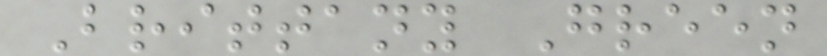Brittany Green
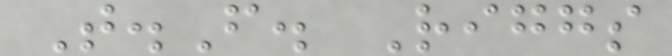T.F. Riggs
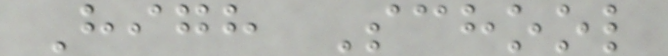High School
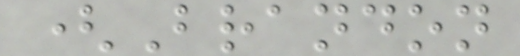(Brandon
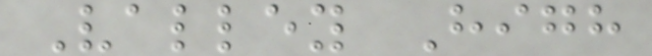Valley High
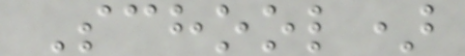School)
